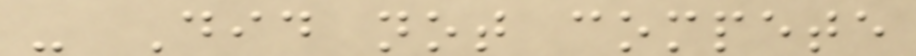- Did not compete
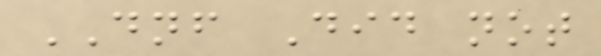DNF Did not
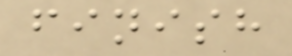finish
